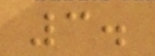3.
